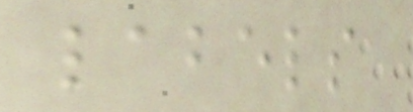labels
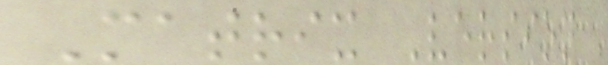Matrix Version
